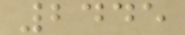2445
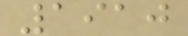1910
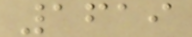1619
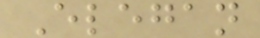Elegan
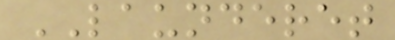LAUNDERET
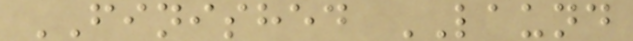FINISHED LAUND
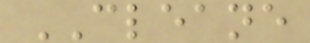CLEANE
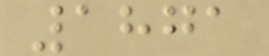1871
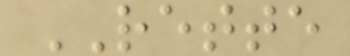RETTE
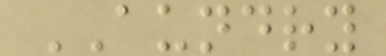AUNDRY
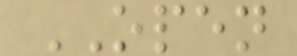OPEN
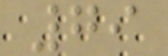79
